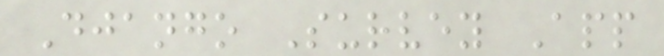Django Survey App
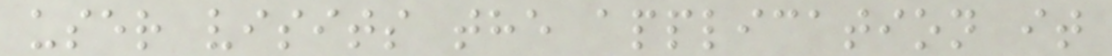user visits the application it
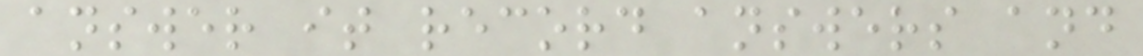answer it record answers and
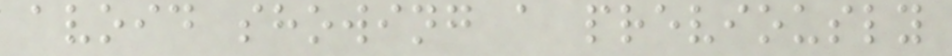avoid showing a previously
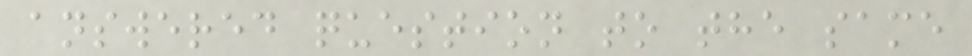answered question to the same
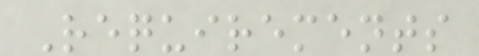Requirements
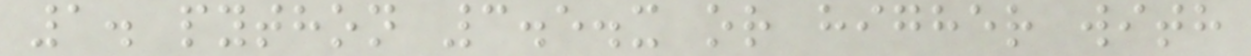1. python 3.5.x or higher with
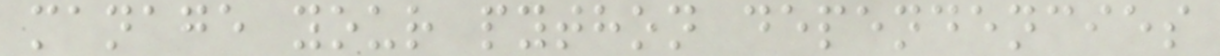manage your python dependencies
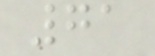71
